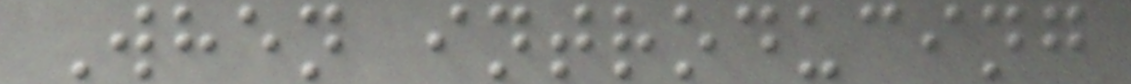When introducing
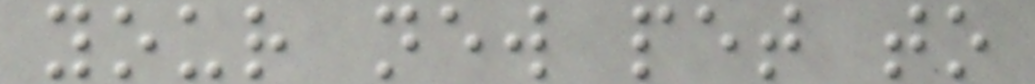your new pet to
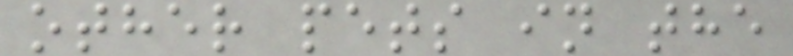other pets in the
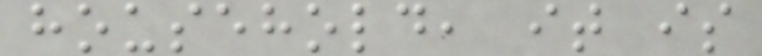household, it is
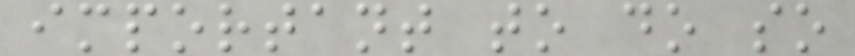important to do so
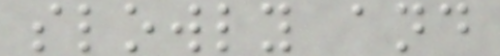slowly and
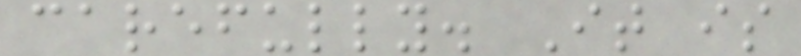carefully. It is
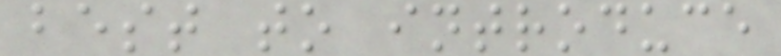best to introduce
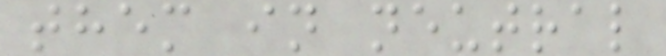them in neutral
